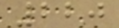220
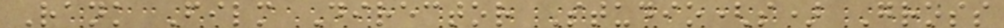Rank Film Director Studio(s) Gross
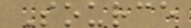Source
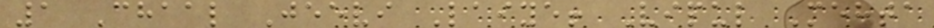1 Chaal Jeevi Laiye! Vipul Mehta
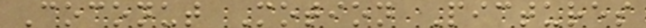Coconut Motion Pictures
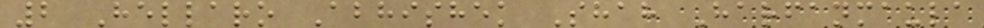2 Hellaro Abhishek Shah Harfanmaula
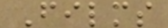Films
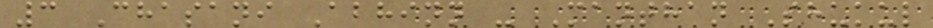3 Chasani Abhinn - Manthan Shukul
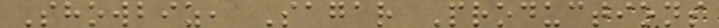Showbiz, Sagar Productions
